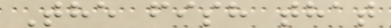The fish that
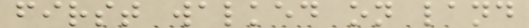first walked on land
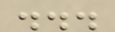...
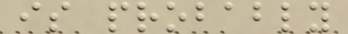is probably
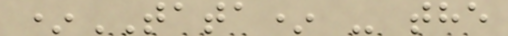*TATA* - the
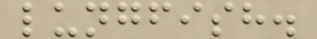lungfish.
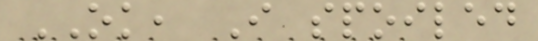OK, I spoiled
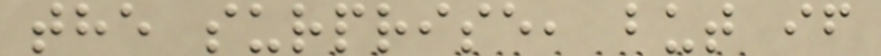the surprise, but if
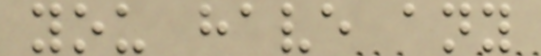you have any
